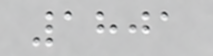1801
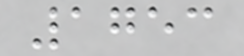1753
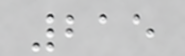215
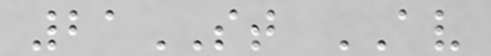21ST AV
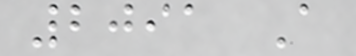2091 A
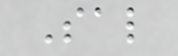Sal
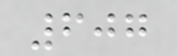607
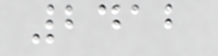2412
